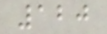120
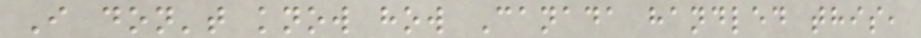I don't know how Canada handled this,
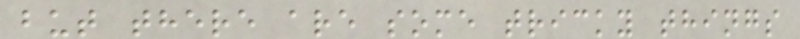but there are some tricky things
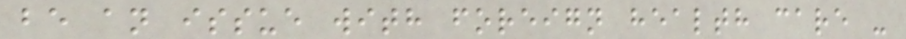be an issue with foreign health care -
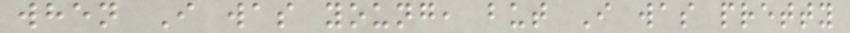when I was young, but I was pretty
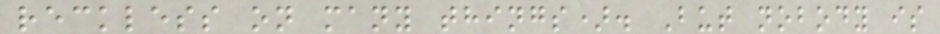reckless on many things). But nobody is
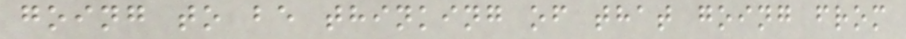going to be thinking of that going from
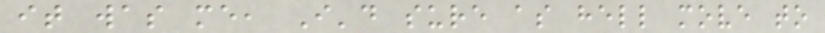it was me, I'd sure as hell move to
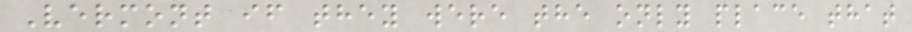Vermont if they were the only place that
